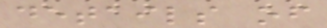details of
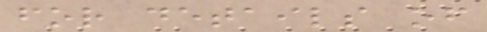for details of
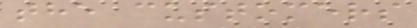the customers
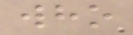who
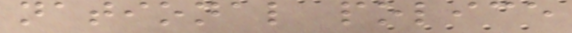national police
